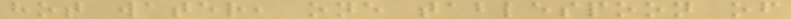hot water, one tablespoon of
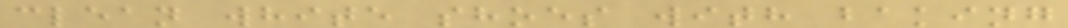clean white shoes with baking
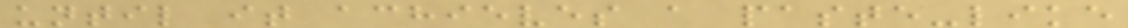until it achieves a paste-like
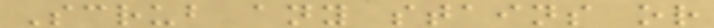Scrub any stains or
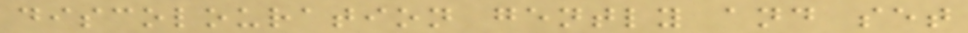discolouration gently and set
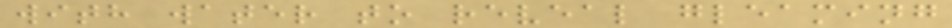with water to reveal gleaming
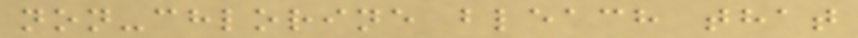non-chlorine bleach that
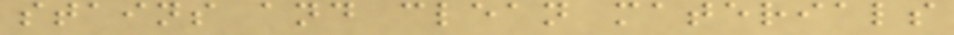stains and clean materials
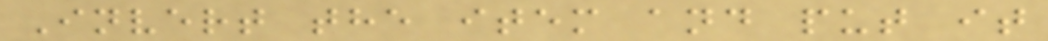Invert the item and put it
